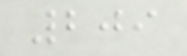209
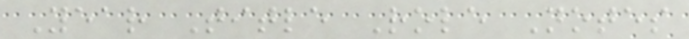Year Title Role Notes
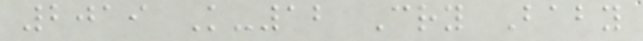2019 K-12 Cry Baby
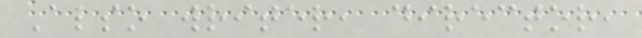Also writer, director,
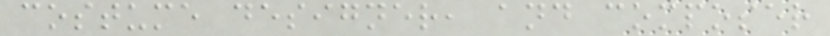costume designer, and composer
